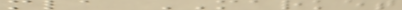mla MARKET
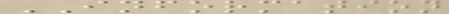INFORMATION
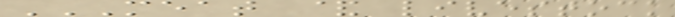MEAT & LIVESTOCK
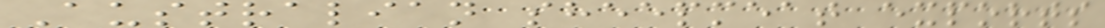Australian sheepmeat exports
